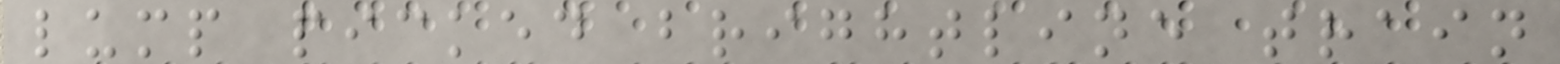lump picked brightline train
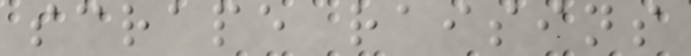scrape raisins
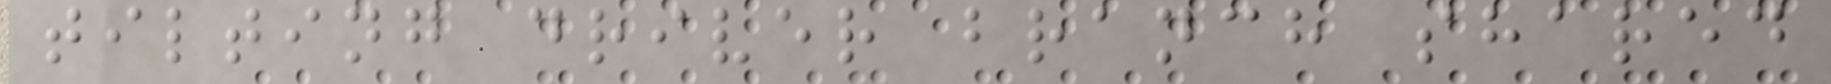tilting driver branch shared
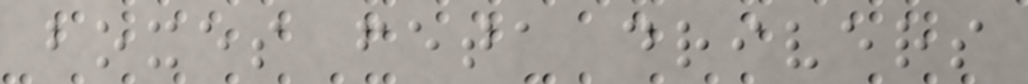boxes feta drivers
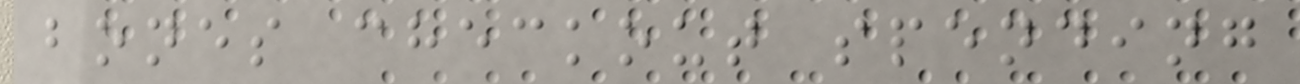bones checkout spending
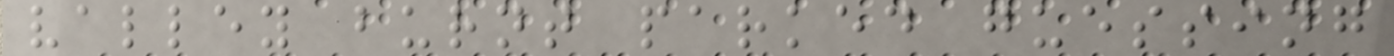valley burnt parked guessing
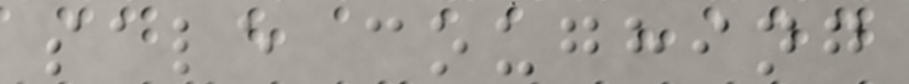sale coughing
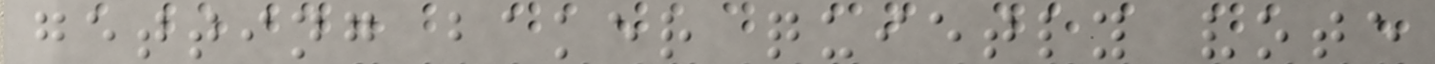getting baker quietly vote
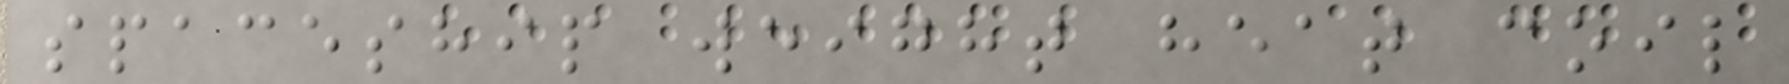spaceship weight heat coil
